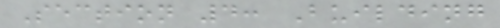Section 4: Building
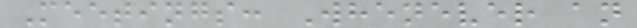Meetings: Whenever an
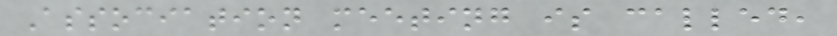Association meeting is called,
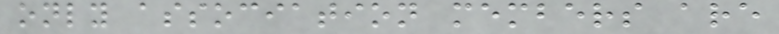only association members are
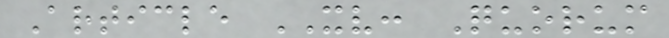Article XV: Quorum
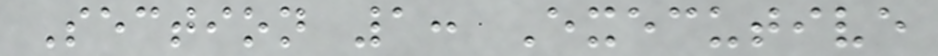Section 1: Executive
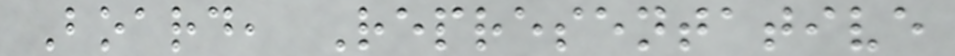Board, Representative
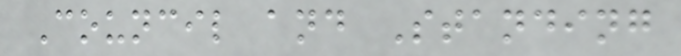Council and Standing
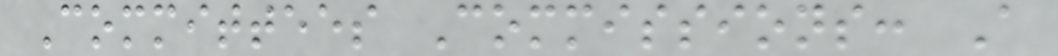Committees Commissions: A
